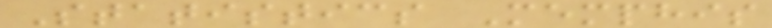Statistics Memphis
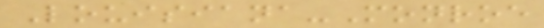Louisiana-Monroe
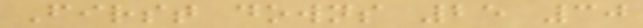First downs 25 30
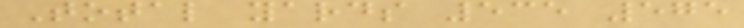Total yards 535 575
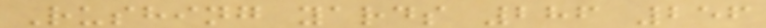Rushing yards 286 256
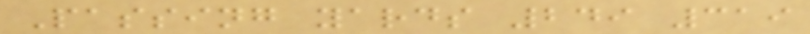Passing yards 249 319
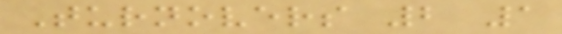Turnovers 2 1
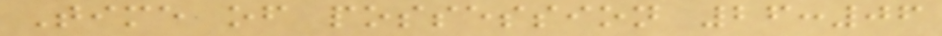Time of possession 26:06
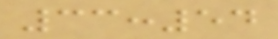33:54
